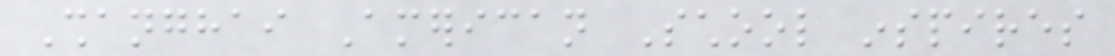Shanghai American School inspires
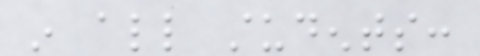in all students:
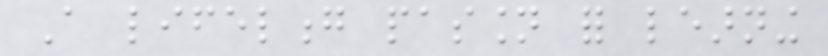A lifelong passion for learning
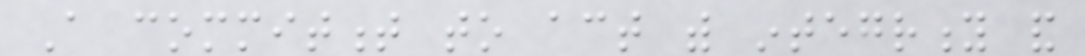A commitment to act with integrity and
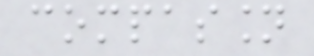compassion
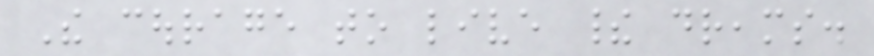The courage to live their dreams.
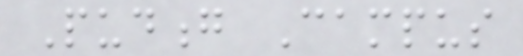Pudong Campus
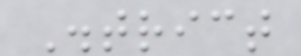District
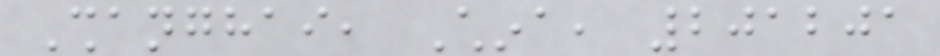Shanghai, China, 201201
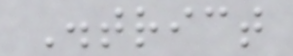District
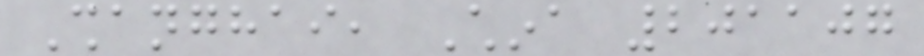Shanghai, China 201107
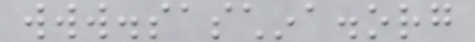www.saschina.org
